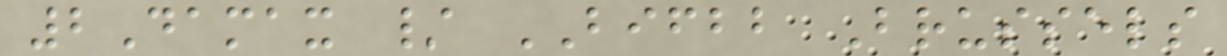2Damax / BIFBB Brussels
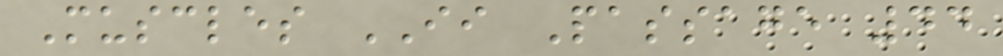Muscles II Passage 44
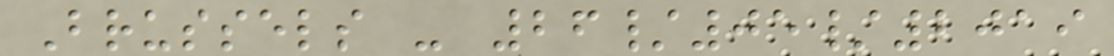Brussels - 26/05/2019
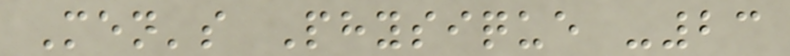Men's Physique -23
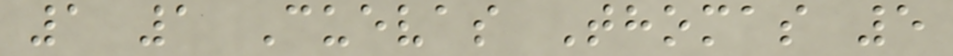1 1 Cuevas Thomas 5
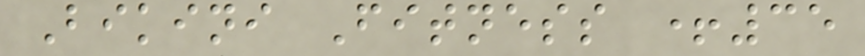Bikini Fitness +35
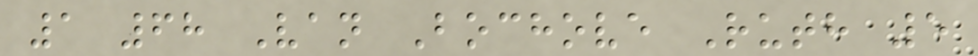1 68 Van Bochove Ruth 5
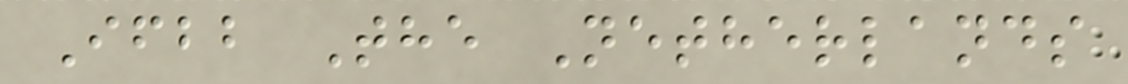Ifbb The Netherlands
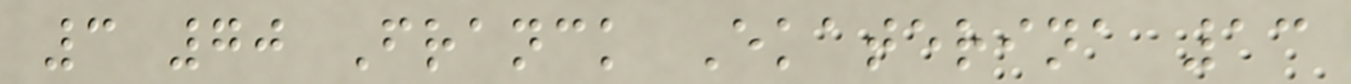3 70 Franck Ekaterina 13
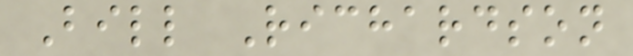Bill Richardson
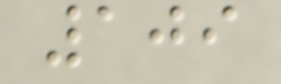109
